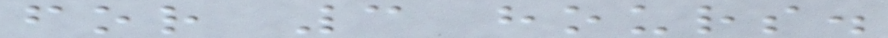for 3 hours.
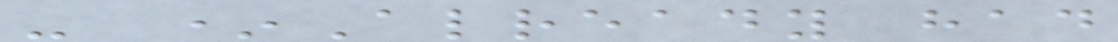- *Already had
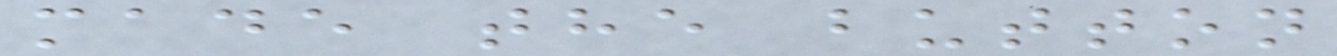made the button
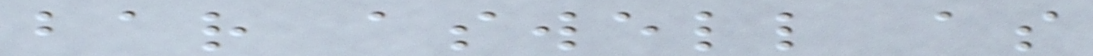bar aswell as
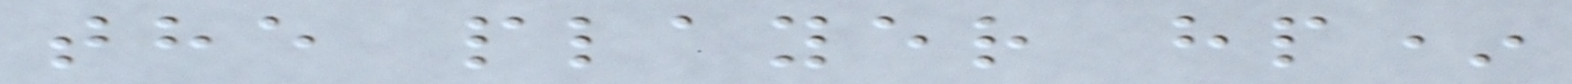the player hp*
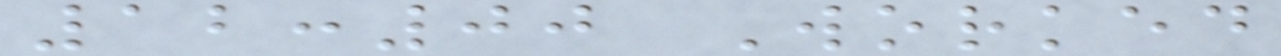12:00 Worked
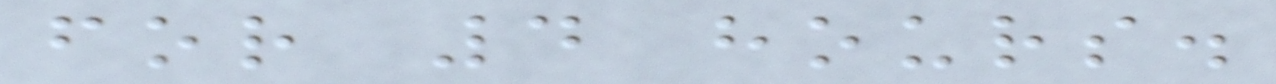for 4 hours.
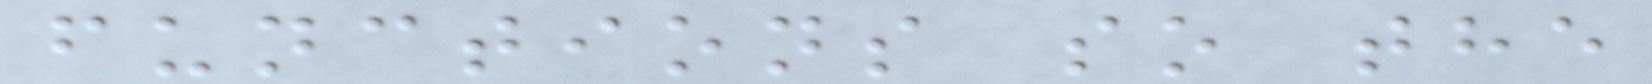functions so the
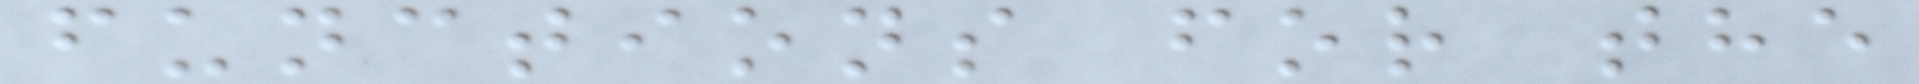functions for the
